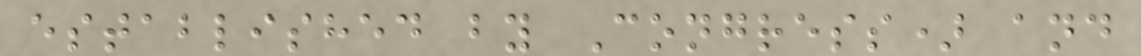established by Congress) and
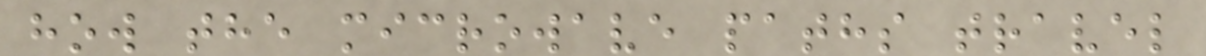how the microwave paths travel
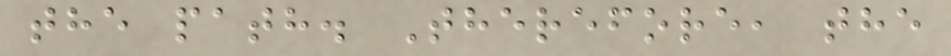the path. Therefore, the
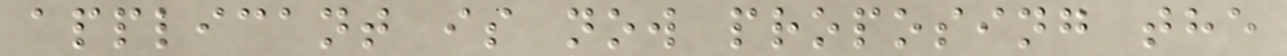applicant is now proposing the
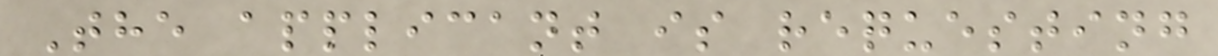The applicant is requesting
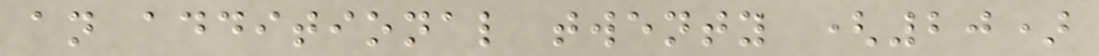an additional twenty (20)
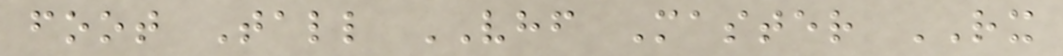foot Tall VHF Master RX
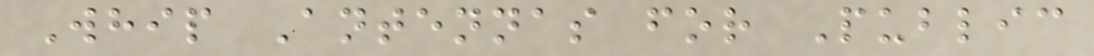Whip Antennas for Public
